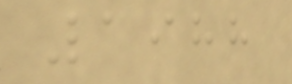1988
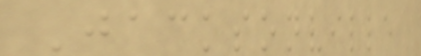Jacksonville
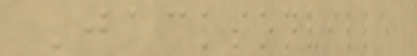Jacksonville
